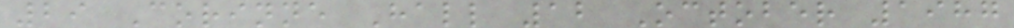29 Corinne Hall 12 October 1987
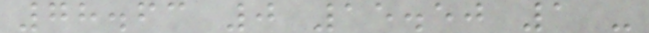78.63 0 15.50 1 -
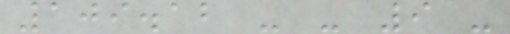109.12 - - 9 -
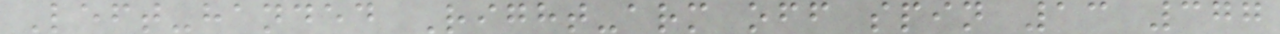Left-handed Right-arm off spin 13 377
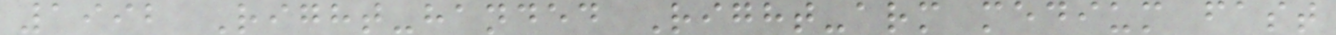1992 Right-handed Right-arm medium fast
